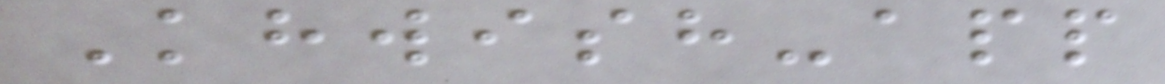Khwish-app
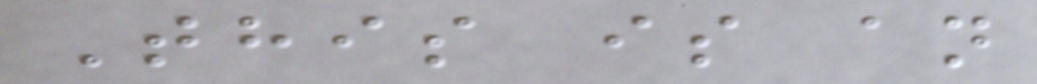This is an
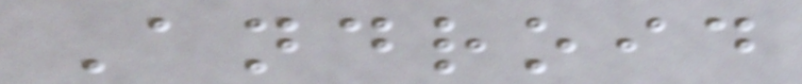Android
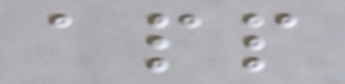app
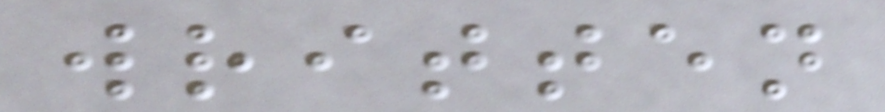written
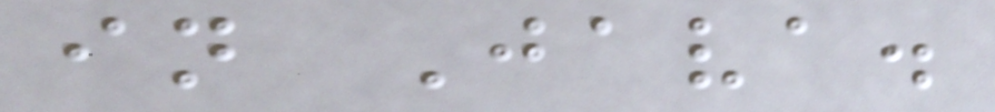in Java.
